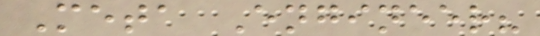Meta Engineer?
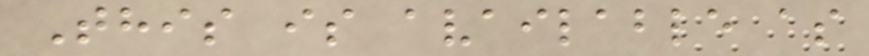This is available as
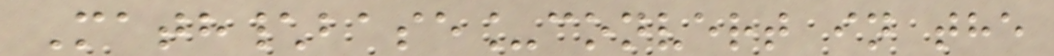Math\base_convert in the
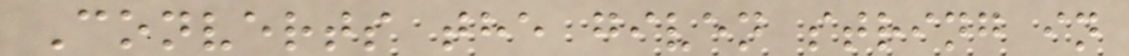Converts the given string in
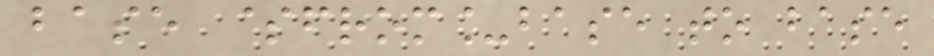base $from_base to base
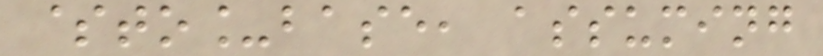$to_base, assuming
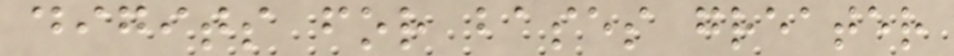digits for bases greater
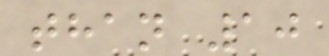than 10
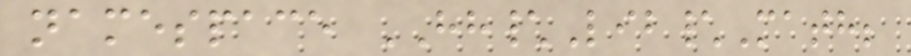namespace HH\Lib\Math;
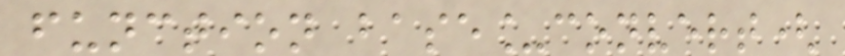function base_convert(
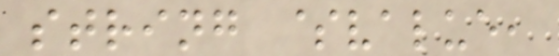string $value,
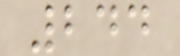244
